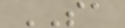SA
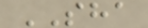SHA
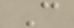C
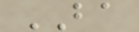BA
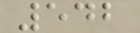542
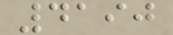4190
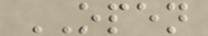OPEN
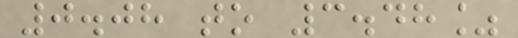0.08 to 3.48%
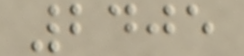2405
